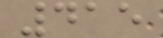415
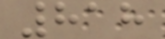818
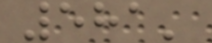581'
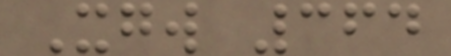Xgw 364
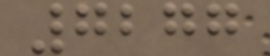7277
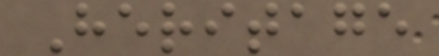Heritage
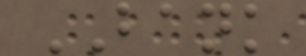BANK
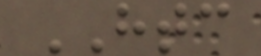HTC
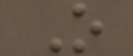O
